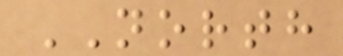NORTH
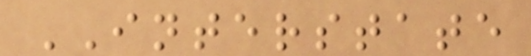INTERSTATE
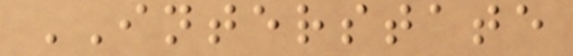INTERSTATE
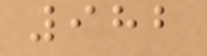982
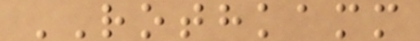ROTHKAMM
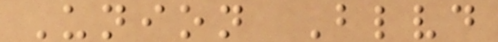Union Blvd
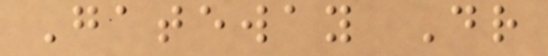Gateway Dr
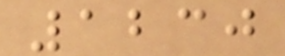1230
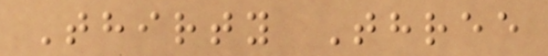Thirty Three
